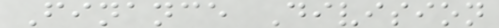Finance Division
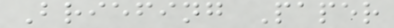Briefing Paper
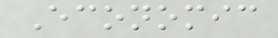Economic
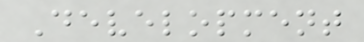Development
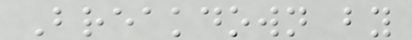Breakdown by
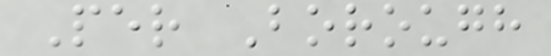Per Borough
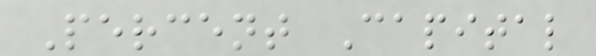Percent Capital
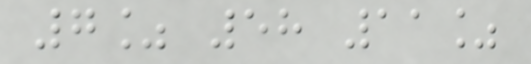7% 58 11%
